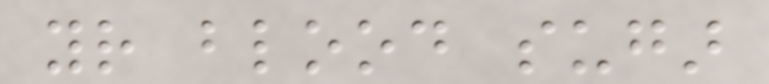your blood sugar
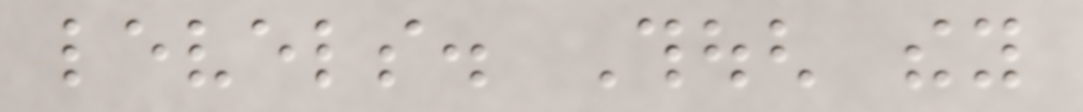levels. Though they
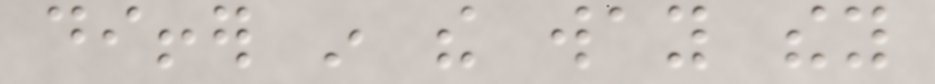differ in the way they
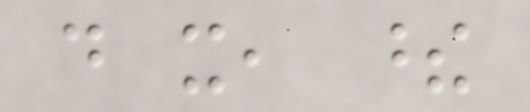do it, these
